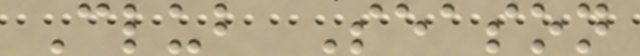Club Season
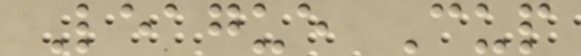League Cup
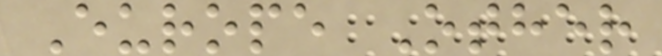Europe Other
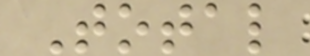Total
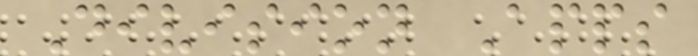Division Apps
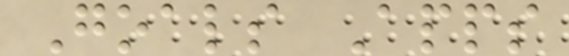Goals Apps
